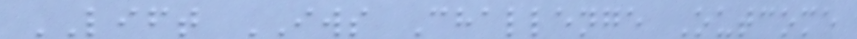LIFT IWS Challenge Outcome
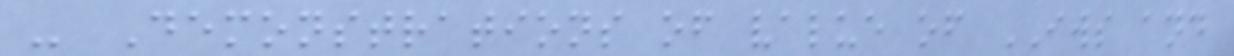- Demonstrations of value of IWS and
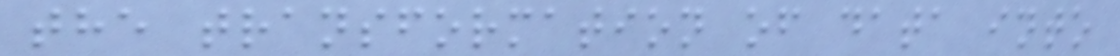the transformation of data into
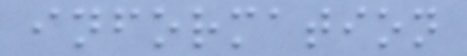information
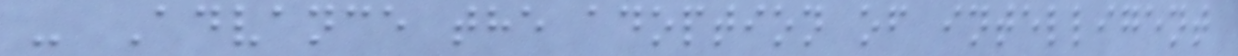- Advance the adoption of intelligent
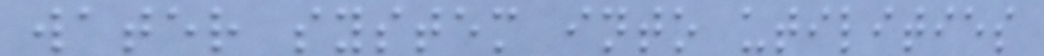water system into utilities
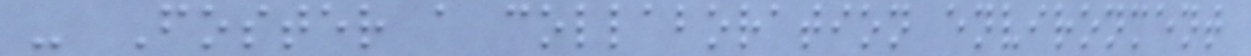- Foster a collaboration environment
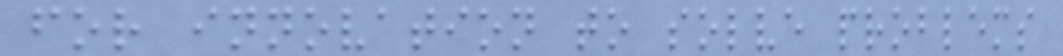for innovation to solve problems
